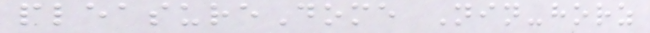pleasureDome Nin-horz
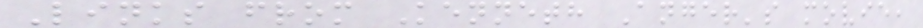Links from Kenneth Anger's movie,
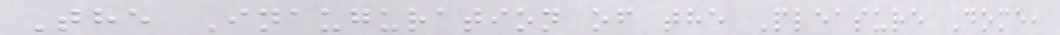The Inauguration of the Pleasure Dome,
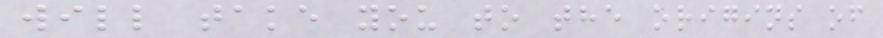will take you to the origins of
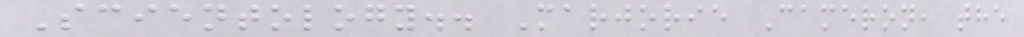Scientology.. Marjorie Cameron, the
